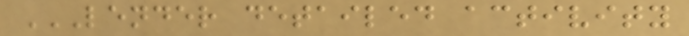LENDER DETAILED ACTIVITY
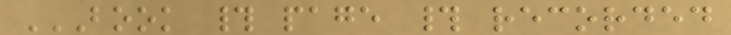BOOK # PAGE # RECORDED
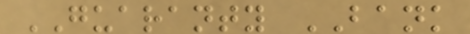GUARANTY BANK
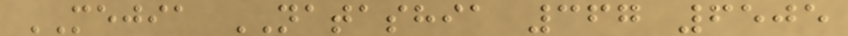MEJIA NATASHIA 367 6505
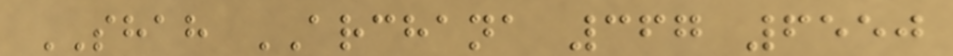SHAH ARCHANA 367 6550
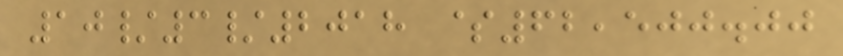10/3/2018 $62,500.00
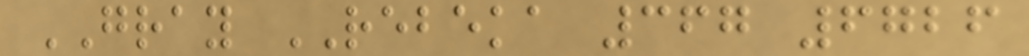GRAY REBEKA 367 6726
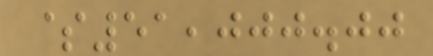$51,000.00
